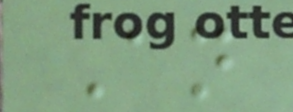An
